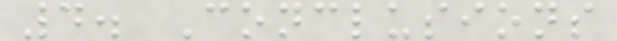4. Conclusions
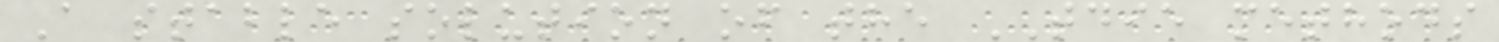A stable solution of the TDIE methods
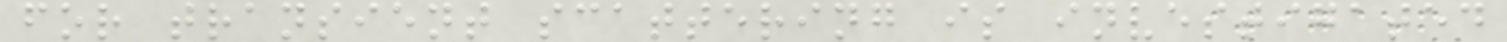for transient scattering is investigated
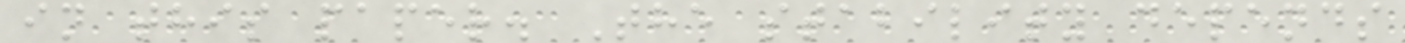in this paper. The stability depends
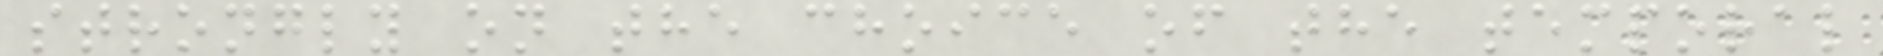strongly on the choice of the temporal
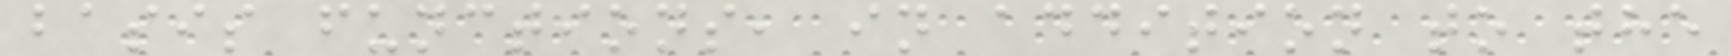basis functions, in addition to the
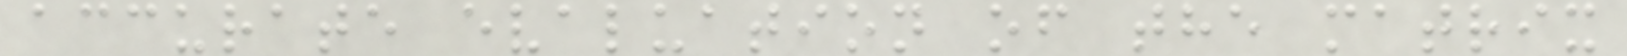accurate evaluation of the matrix
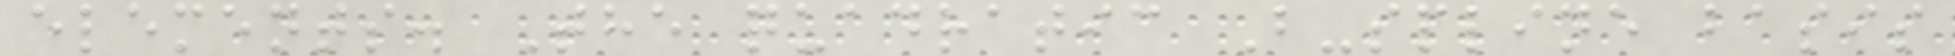elements. The quadratic B-spline basis
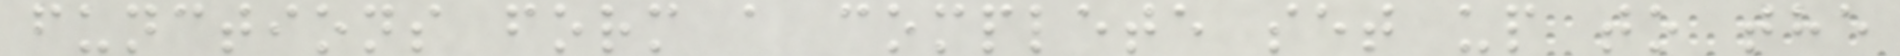functions form a complete set up to the
